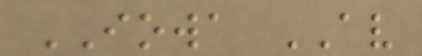IOWA AV
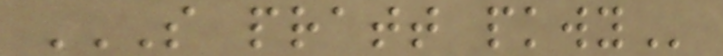S PRATT PKWY
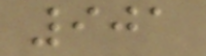901
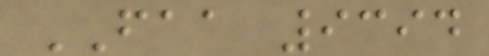FAA 9394
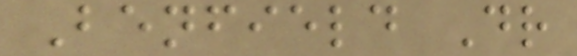Benfield Dr
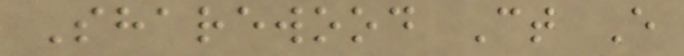Sharewood Ct E
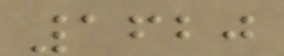1620
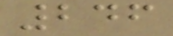246
